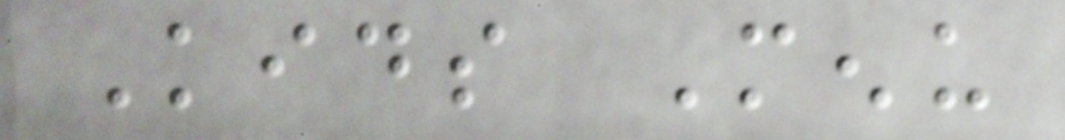Kids Menu
